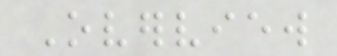Overview
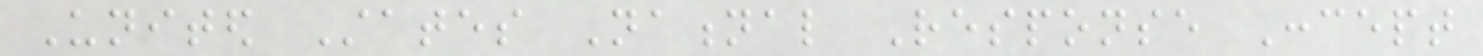United States National Response Concept
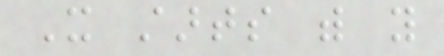It starts with you
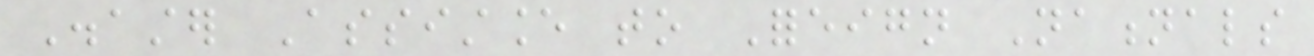Disaster Assistance to Foreign Nationals
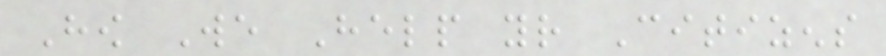How We Help your Citizens
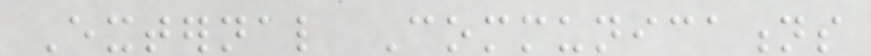External Communications
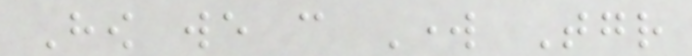How we can Work Together
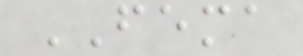FEMA
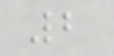2
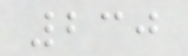230
